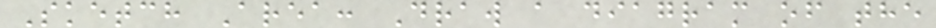Sketch Area: Draw a diagram of the
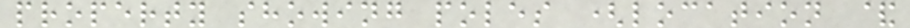property showing poles (location &
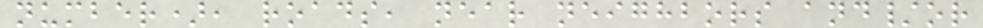number), roads, near neighbors and/or
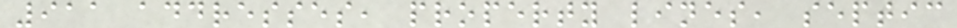911 addresses, property lines, septic
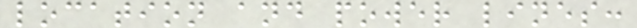location and power lines:
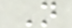N
